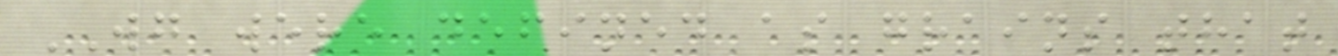WG were defined as grains that
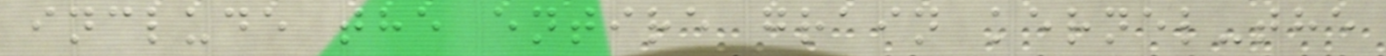include the entire grain kernel-the
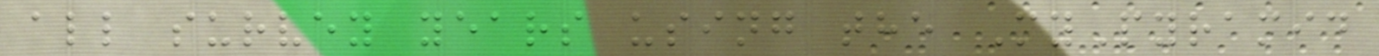all survey years using the MyPyramid
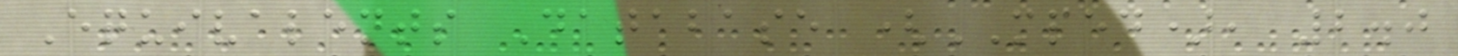Equivalents Database (MPED), 2.0
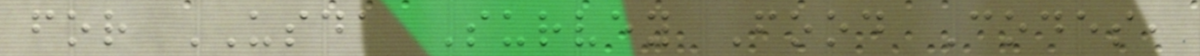for USDA Survey Food Codes,
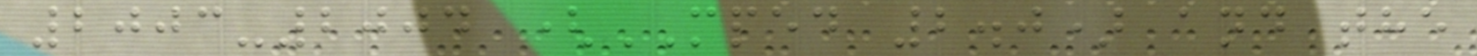2003-2004 (MPED 2.0) and the
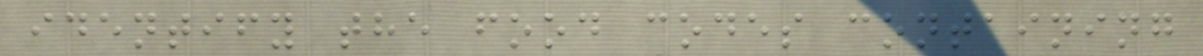identify the food codes containing
